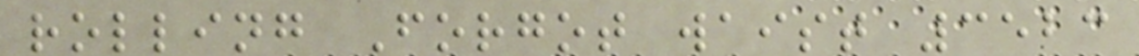rolling Forgot waist 3523
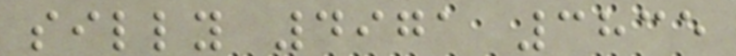silly 4971 3835
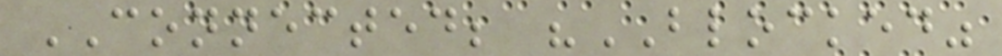CONNECTED; "BLOCKED"
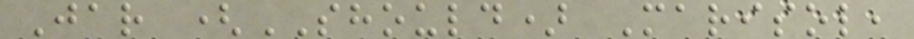Jar (SHOULD) Marisol,
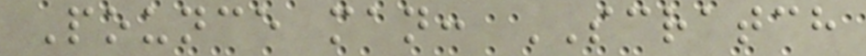Pounce man: SCRATCH
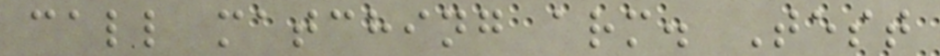call matching arm. Test
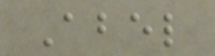Abel
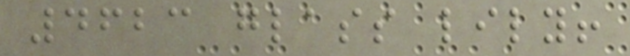4623 glass lily!
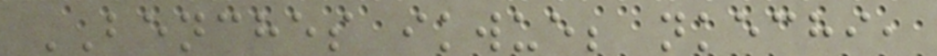BENCHES ikwue; nkechi,
